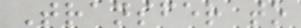Transfer to
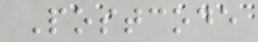Postcode
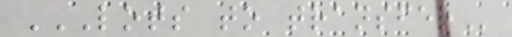LOTS TO TRANSFER
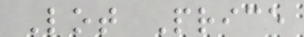Lot Price
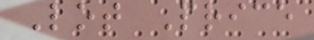Lot Price
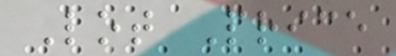Lot Price
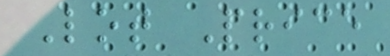Lot Price
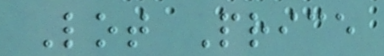Lot Price
